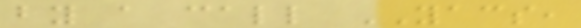by a call YACS,
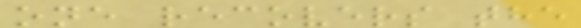one recovers the
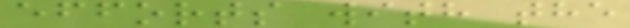efforts with the
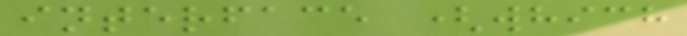interface (which
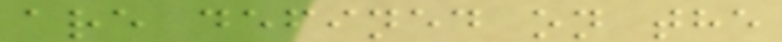are defined on the
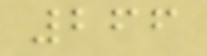266
